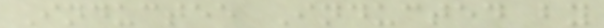Inductee Inducted by
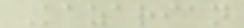Kazarian
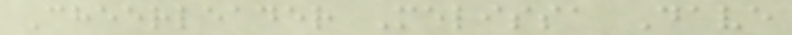Cheerleader Melissa Dave
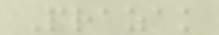Prazak
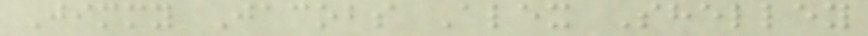Jimmy Jacobs Alex Shelley
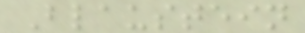Blaustein
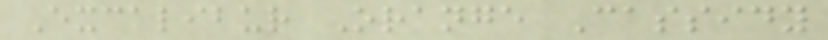Excalibur Orange Cassidy
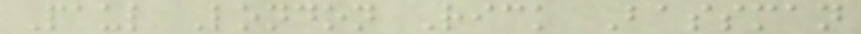Paul London Rick Bassman
